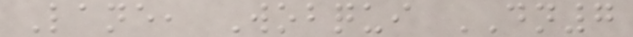Lane, Wobqui DN7
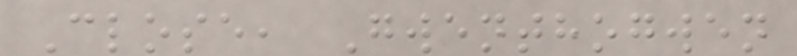Close, Gwenthogwen
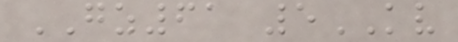GZ61 5KV
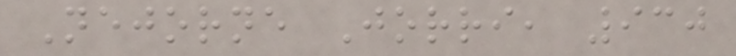Nejorne Jorri, 930
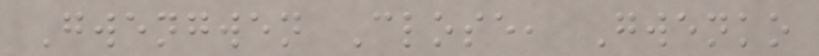Gwengwen Close, Gwenko
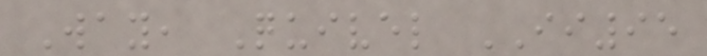Way, Quivel II95
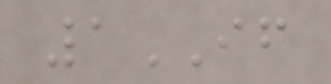1IF
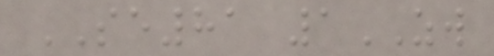SE81 1ZW
